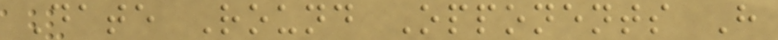Date Round Opponents H
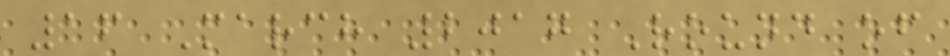16 March 2017 Round of
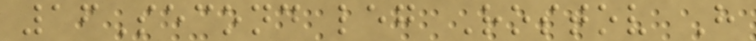16Second leg Rostov H
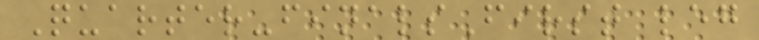Quarter-finalsFirst leg
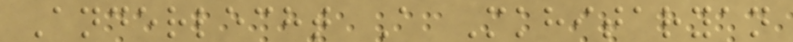Anderlecht A Mkhitaryan
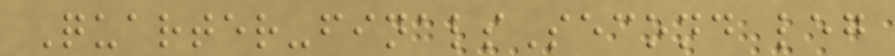Quarter-finalsSecond leg
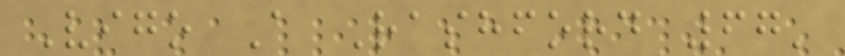Vigo A Rashford 67'
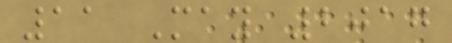11 May 2017
